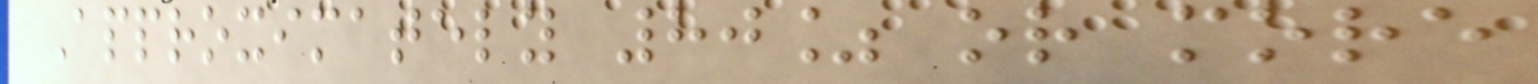Approximately 80% or more
